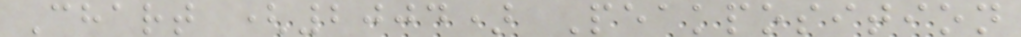Chart (2004) Peakposition
